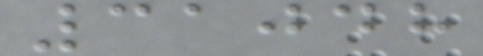31048
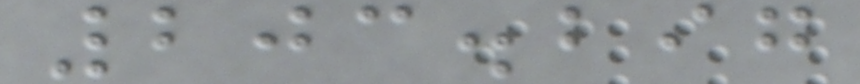203.297
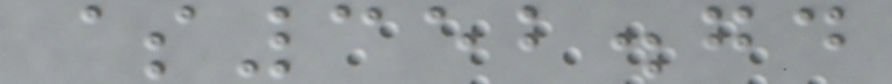$352.74
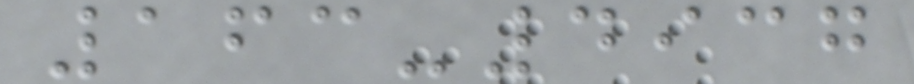163-4937
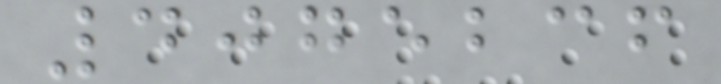4075236
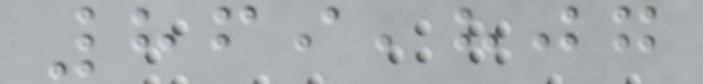869,807
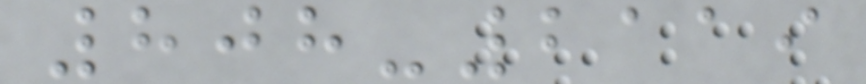808-2119
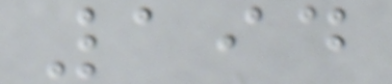194
